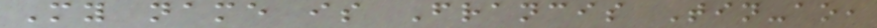My name is Francis Tin-ao,
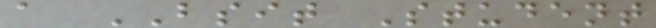a BSIT Student
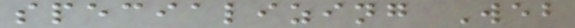specializing Web
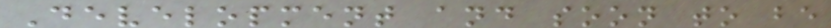Development and soon to be
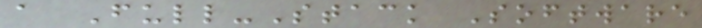a Full-Stack Software
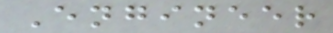Engineer
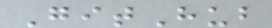GitHub
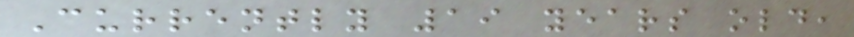Currently 19 years old,
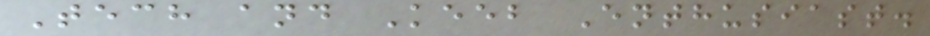Tech and Keeb Enthusiast.
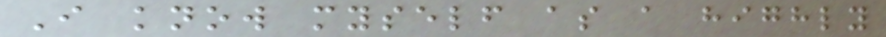I know myself as a highly
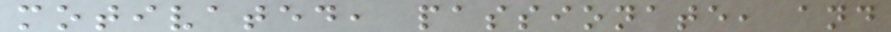motivated, passionate, and
